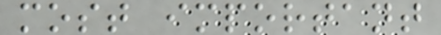most important
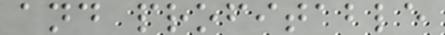and profitable
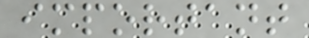important
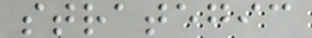strategic
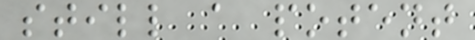still a potent
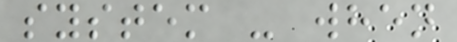system - when
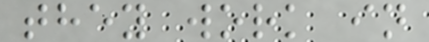they work in
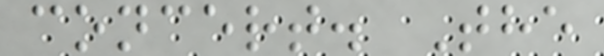concert. The
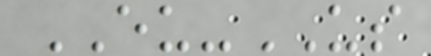EU-US
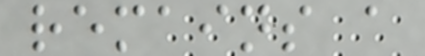remains a
